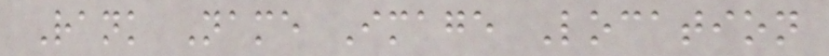Rank Name Image Location
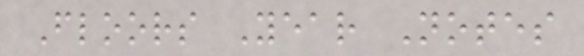Floors Year Notes
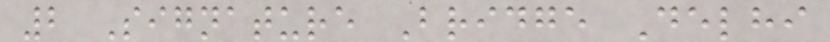2 Signature Bridge Delhi
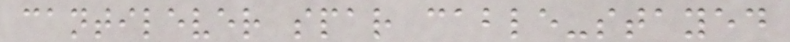cantilever spar cable-stayed
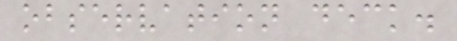observation deck.
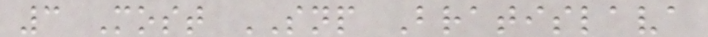3 Most SNP Bratislava
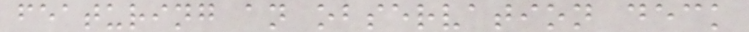featuring an observation deck
